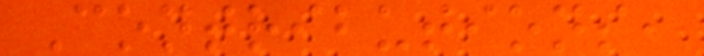Contributions,
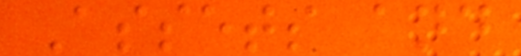Assets and
